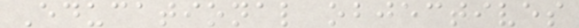Educational objectives
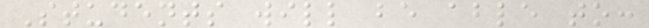Students will be able to:
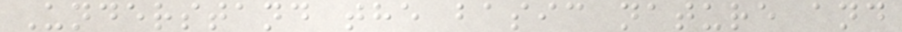Understand the basic nature and
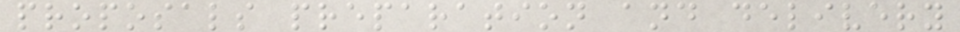proposals preparation and delivery
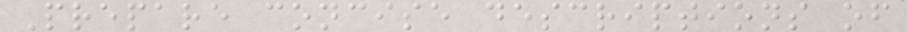Prepare concise descriptions of
